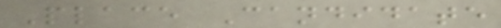Place Candidate
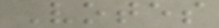Votes
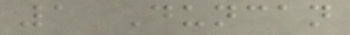1 Duncan
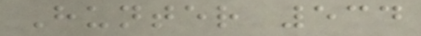Hunter 534
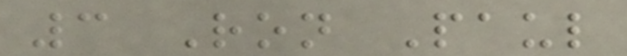3 Ron Paul
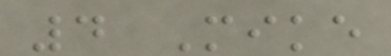4 Mike
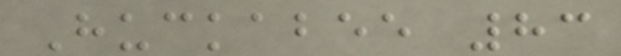Huckabee 83
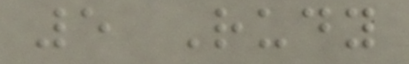5 Rudy
